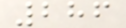286
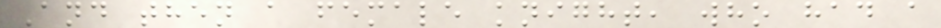And then a female knight, who had a
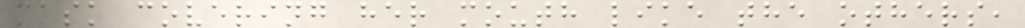mask covering her mouth like the others,
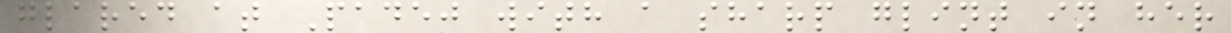glared at Padej with a sharp glint in her
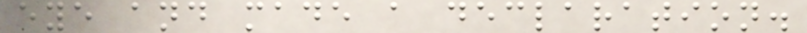eye and made a declaration.
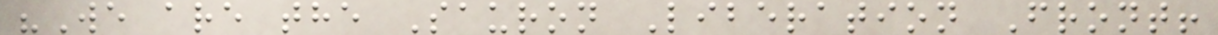"We are the Sauron Liberation Front!
